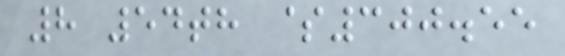8 54th $300.55
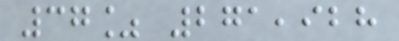37% 271,928
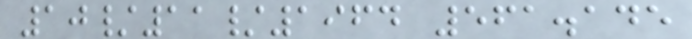10/11/1964 561.145
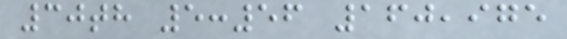30th 5:56 160,975
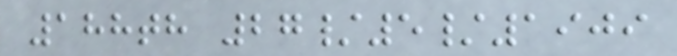188th 27/5/1909
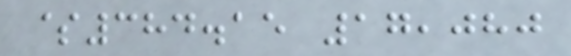$384.15 17,080
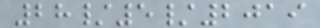28/5/2019
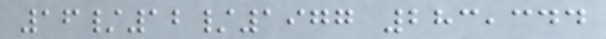16/12/1977 283,344
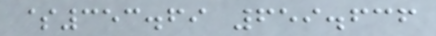$353.69 659.636
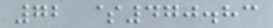72 $470.83
